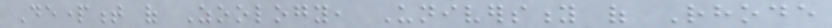Department of Zoology, University of Rhode
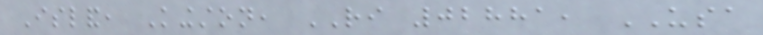Island, Kingston, RI 02881, USA
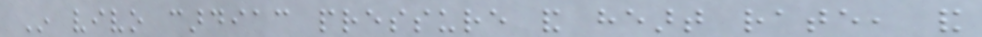In vivo cardiac pressure and heart rate, and
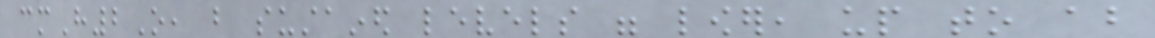cmH2O, but sustained levels were lower, up to about
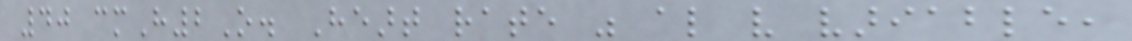40 cmH2O. Heart rate was also very variable,
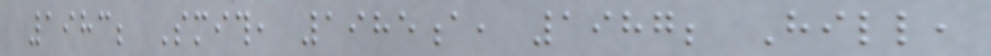1983; Smith, 1985a, 1987; Hill,
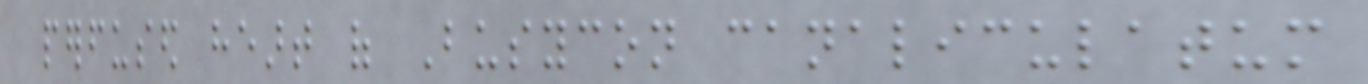perfused heart of Busycon canaliculatum
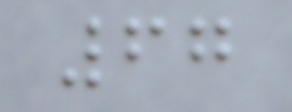67
